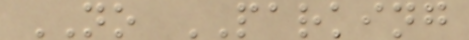NO PARKING
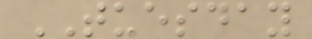TUESDAY
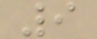9
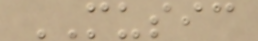MUSIC
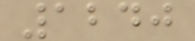1240
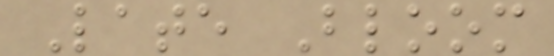Late Bloom
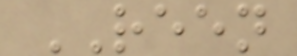REEN
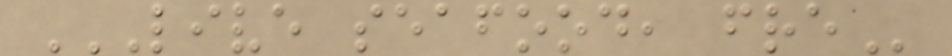LIVE SEAFOOD, FRE
